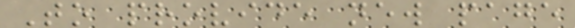To provide new page
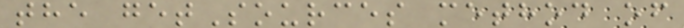the getSources method of
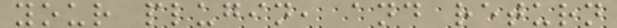your plugin, and return
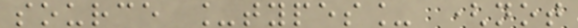source _types_ (not
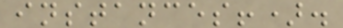instances!).
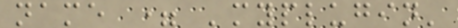name = 'myplugin'
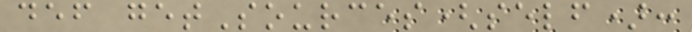def getSources(self):
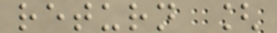return [
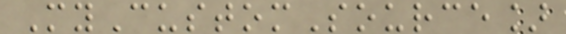MyCustomSource]
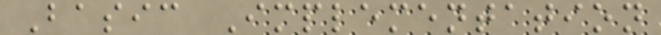Basic Implementation
